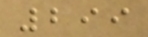299
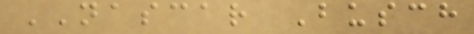NASCAR Busch
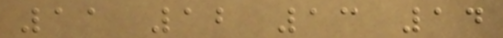11 12 13 14
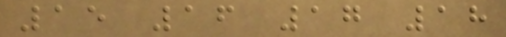15 16 17 18
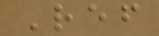Ref
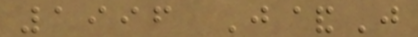1996 J&J
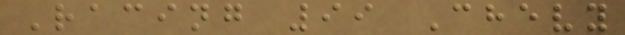Racing 99 Chevy
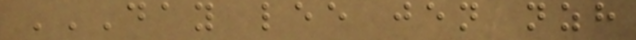DAY LEE JEN NZH
